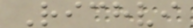Richvi
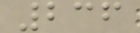236
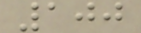100
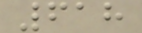618
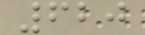620
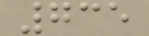735
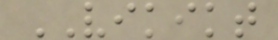VIKIKT
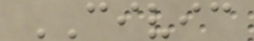CIVIC
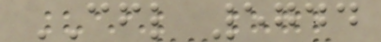CFL 5744
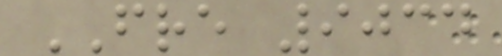FRE 9034
